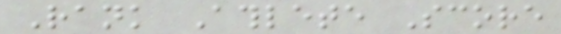Rank Athlete Score
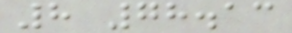8 78.13
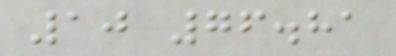10 76.81
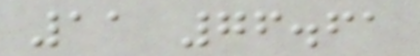11 76.61
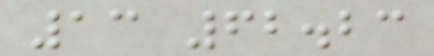13 62.23
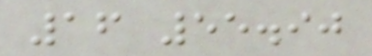16 55.90
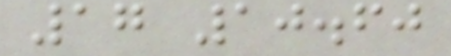17 10.60
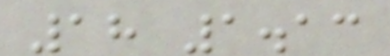18 1.13
